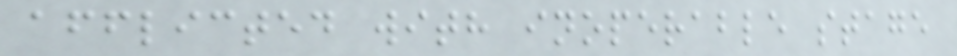afflicted with inoperable stage
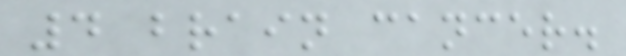4 brain cancer.
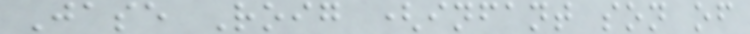Jase Roig (infant son of
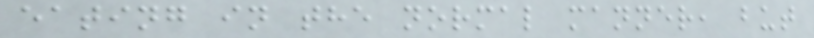eating in the normal manner, but
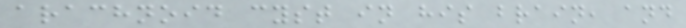arachnoid cyst in his brain, and
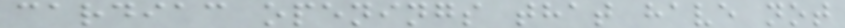cardiac openings that have not
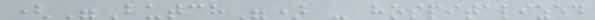("Butch") - hospitalized
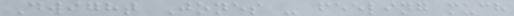Dwight Jones - feeling much
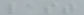last
